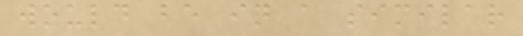would be in a similar
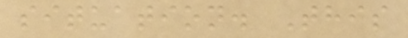situation. This
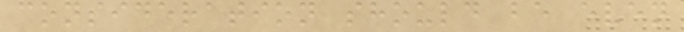consideration should be even
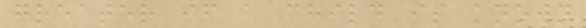greater if a child is known
